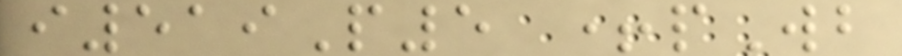i519P5 +pWb
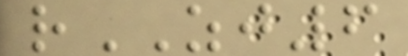rZJ6
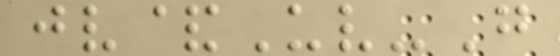jv&Uv-G
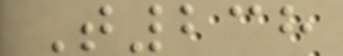T238
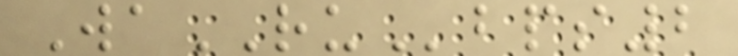WaRUbps2
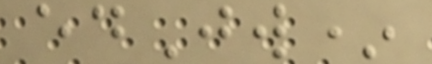edJw*
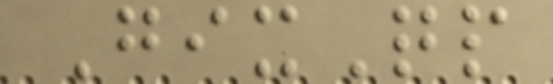GixQp
